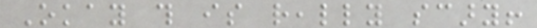Okay this is really scary!
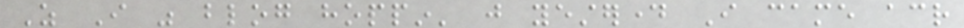As I was blog hoppin' just yesterday I came across
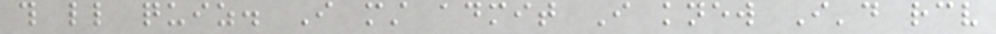this little quiz. I must admit I knew I'd receive
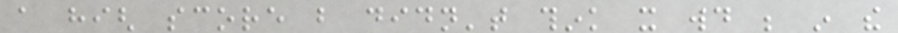a high score but didn't think it would be in the
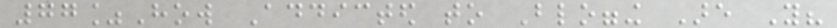77%How Addicted to Blogging Are You?
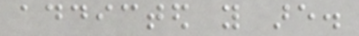addicted you are.
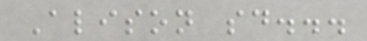Alison said...
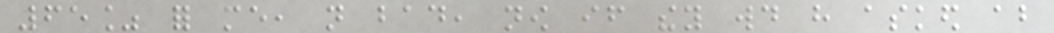65% for me, not bad, now if they would have asked about
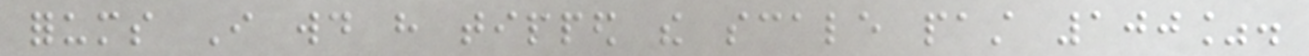forums I would have tipped the scale past 100%.
